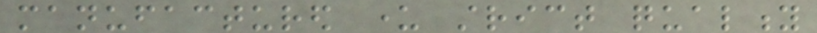manufactured under strict quality
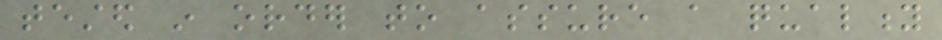tested in order to assure a quality
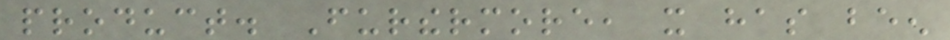product. Furthermore, it has been
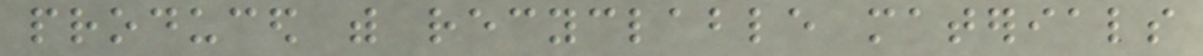produced with recyclable materials
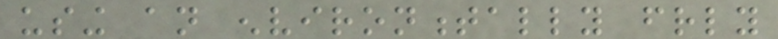using an environmentally friendly
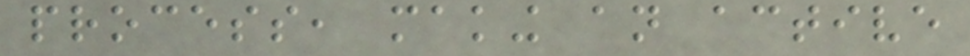process, making an active
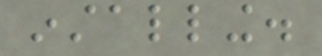installing.
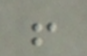!
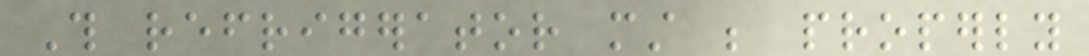This refrigerator must be properly
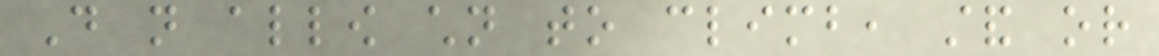Do not allow children to climb, stand or
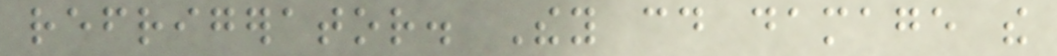refrigerator. They could damage the
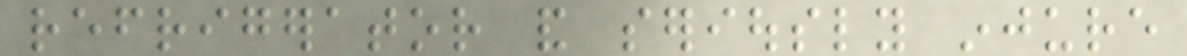refrigerator and seriously injure
